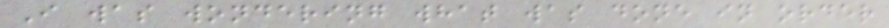I was wondering what was done in order
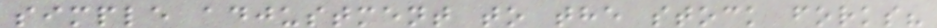simple adjustment to the stock forks?
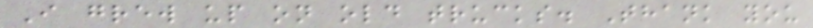I grew up on old trucks. Thank you
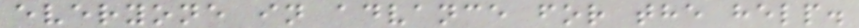everyone in advance for the help.
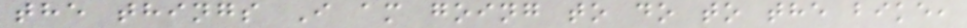the things I am going to do to the bike,
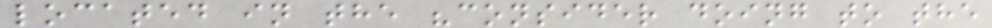located in the "consider doing to the
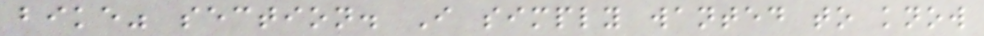bike" section. I simply wanted to know
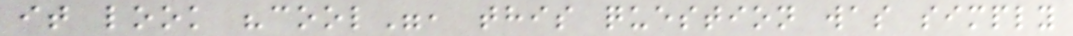it look "cool", this question was simply
